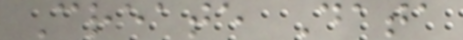Create Data
